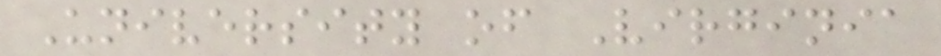University of Virginia
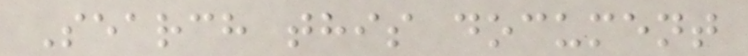Search this document
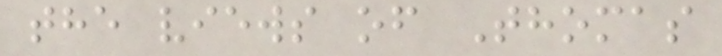the views of Thomas
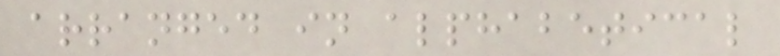arranged in alphabetical
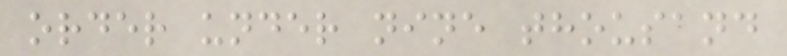order under nine thousand
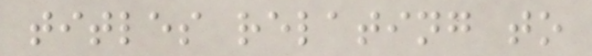titles relating to
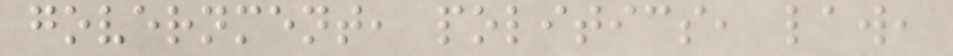government, politics, law,
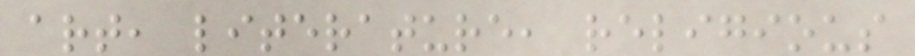art, literature, religious
